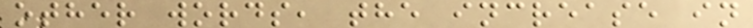other words, the increase in
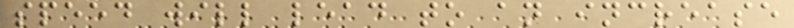speed will lead to an increase
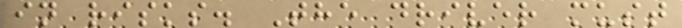in risks. The driver must
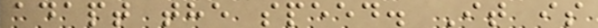adapt the speed. It is
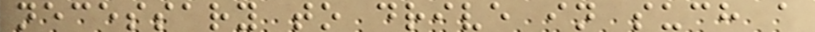necessary to drive in such a
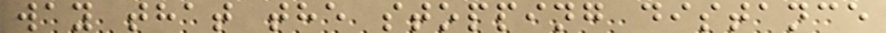way that the stopping distance
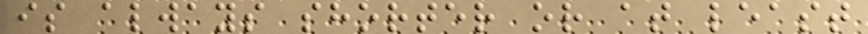is always shorter or at least
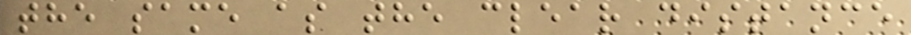the same as the clear distance
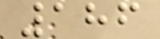186
